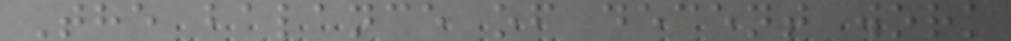The balance of decent work
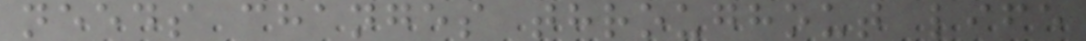needs changes throughout life
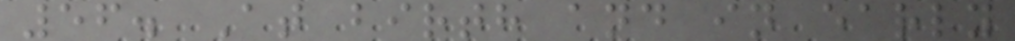56. At birth and in early
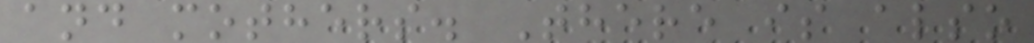and mothers. There is also
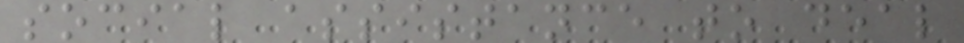social assistance to deal
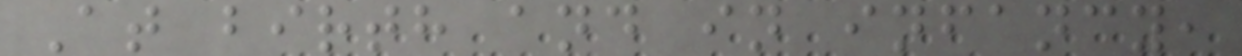At birth and in infancy,
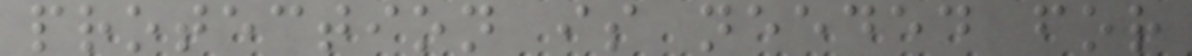protection is needed for
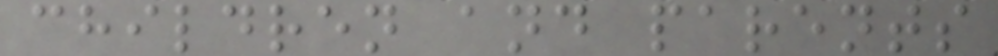children and parents
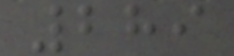289
